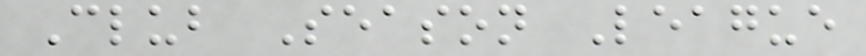Club Season League
